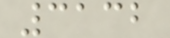3132
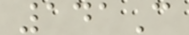141C
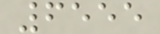6555
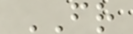FR
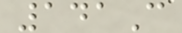141C
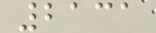2131
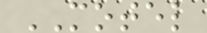MOTEL
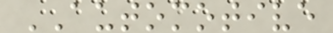AUTOMOTIVE
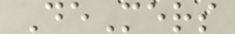DeMers
